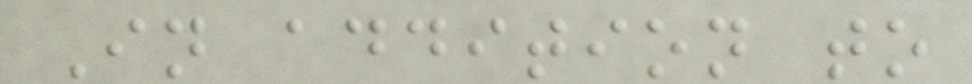In addition to
